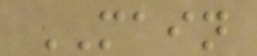MAIN
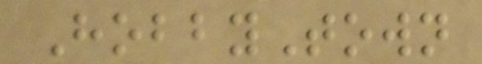HobbyTown
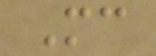Mc
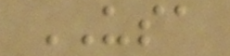USA
